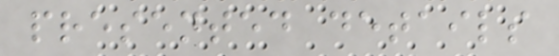presented details
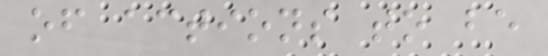of actions to be
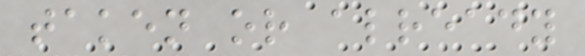taken or already
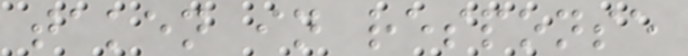taken in response
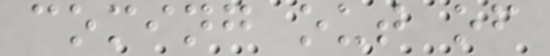coming out of
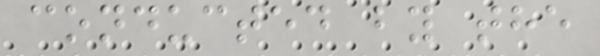conducted by the
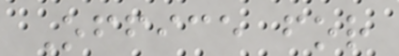Office for
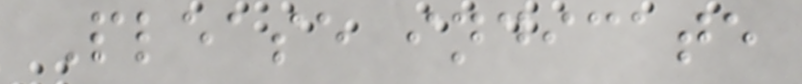Please indicate
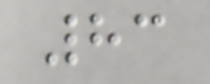83
